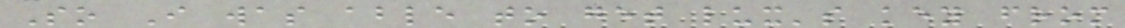So I was able to get lux's key from
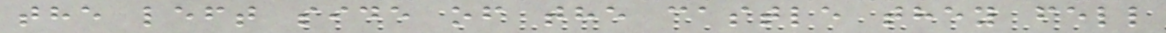the left side of the castle they fell
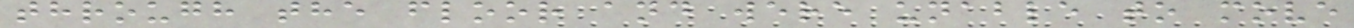through the floor and were unable to move
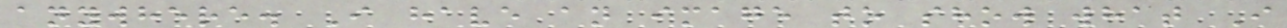anywhere. I have an image to show what I
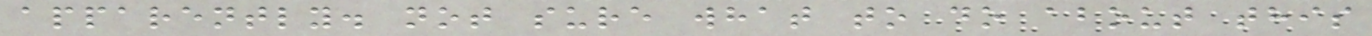apparently. not sure what to do about this
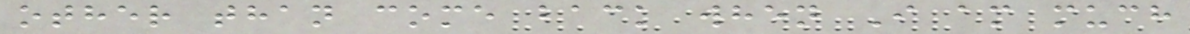other than come back when I am much
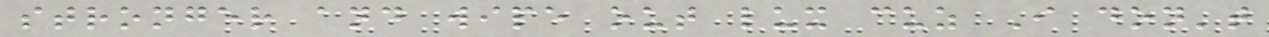stronger and wipe out lux cuz I don't
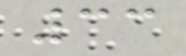33
